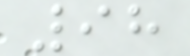98
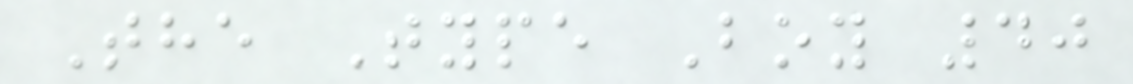The Type Boy 40
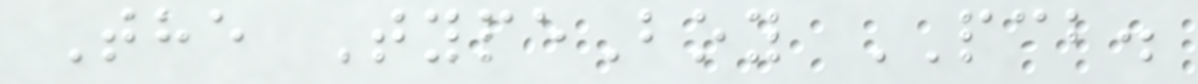The TypeBoy PCB.
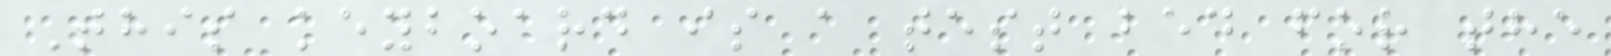This keyboard is a test bed for the
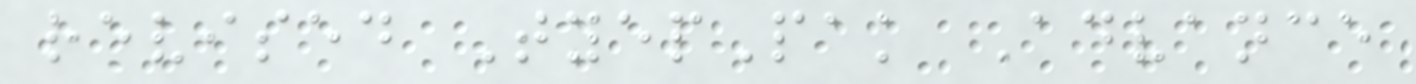revised TyepPak Advance
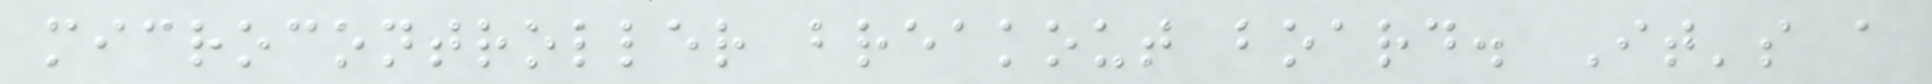microcontroller breakout board. It's a
